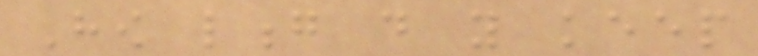How long do you keep
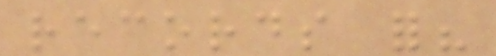records for?
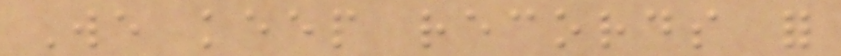We keep records for
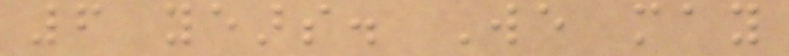6 years. We may
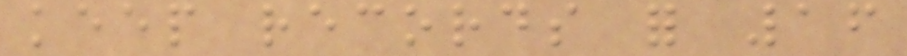keep records for 16
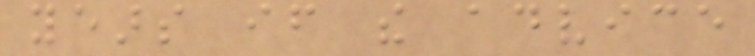years if the advice
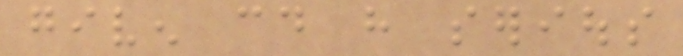given could have serious
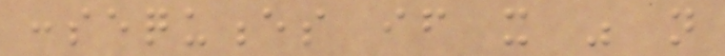consequences if it was not
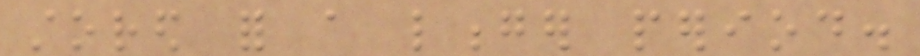stored for a longer period.
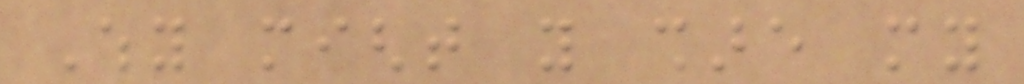Why might you share my
